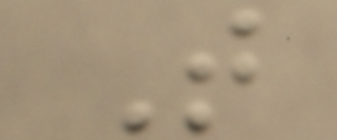T
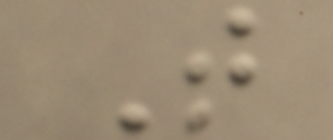T
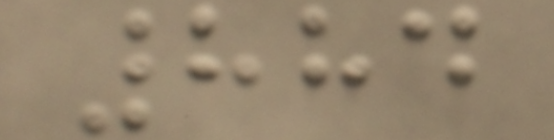884
